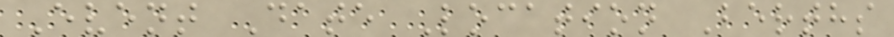Event Date Location Berths
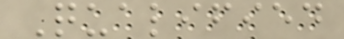Qualified
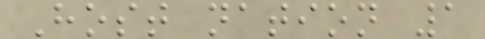Host nation 1
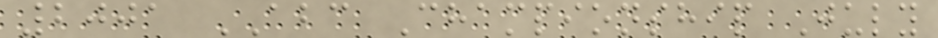2001 ABC Championship July
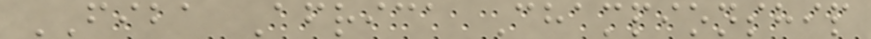FIBA Africa Championship
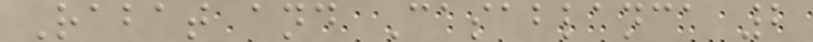Rabat and Casablanca 2
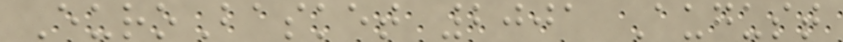EuroBasket 2001 August
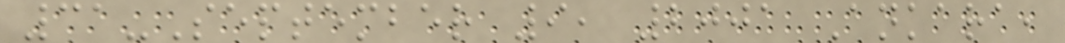31-September 9, 2001 Ankara,
